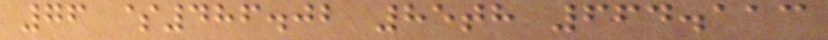76 $486.02 85th 664.113
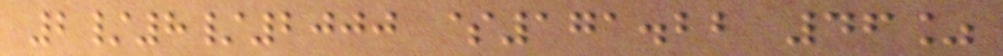2/8/2000 $171.22 46%
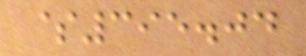$395.04
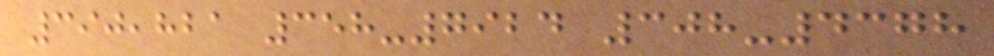390,821 358-7924 308-4378
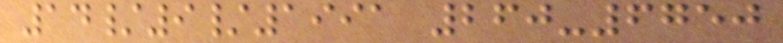14/9/1991 260-6750
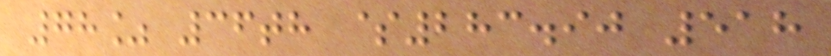78% 36th $283.90 518
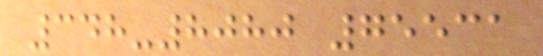348-8080 75531
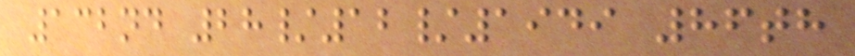132nd 28/12/1949 86th
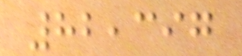82,397
